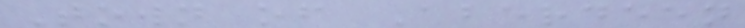Town of Aberdeen
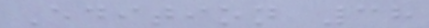Edition 38
